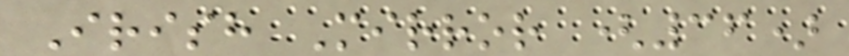Irish Mirror (36)
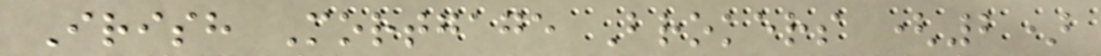Irish Mortgage Brokers (2)
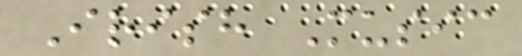Irish Music
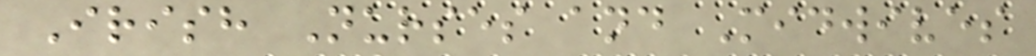Irish Nurses and Midwives
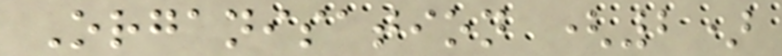Organisation (2)
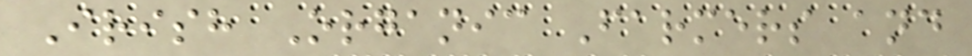Irish Organic Farmers and
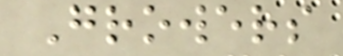Growers
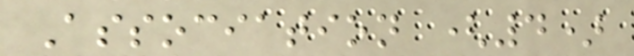Association (4)
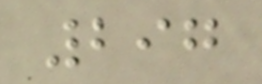297
